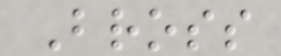Bross
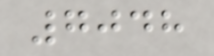7048
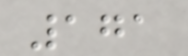171
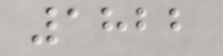1822
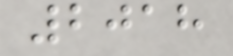2018
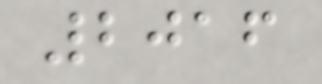2016
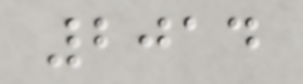2014
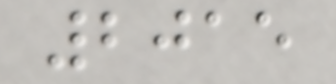2015
